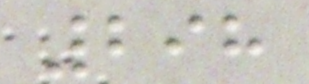298
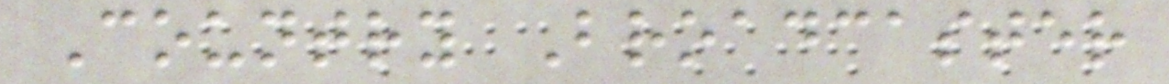Country Broadcaster
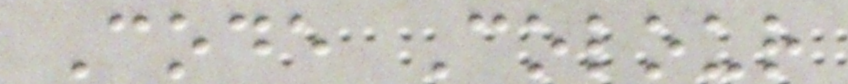Code Colour
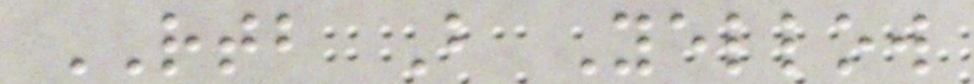RTB B Yellow
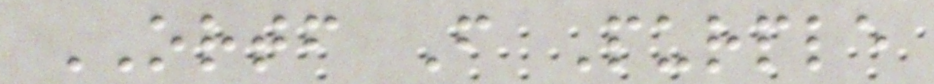ORTF F Purple
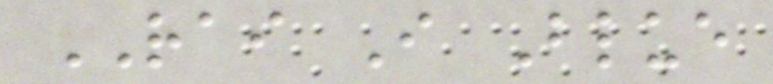RAI I Blue
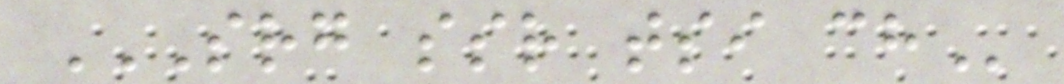SRG SSR TSI CH
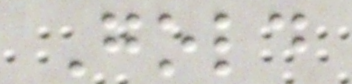Gold
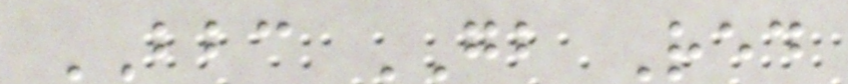BBC GB Red
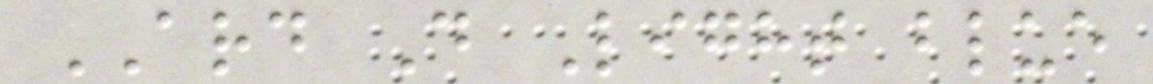ARD D Light blue
